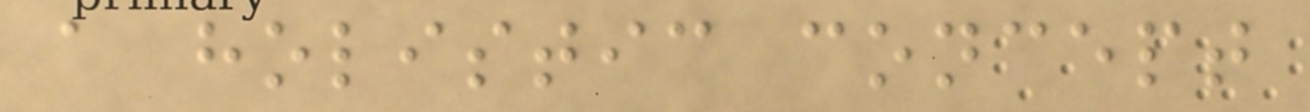a holistic concept
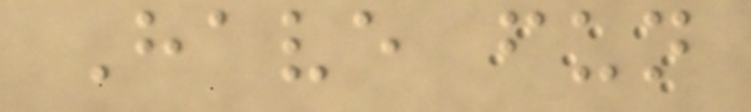Have fun
